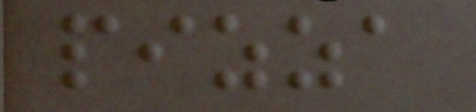pizza
